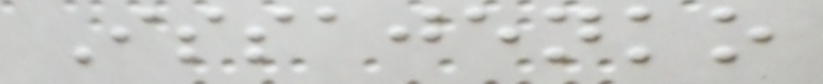Issajenko
